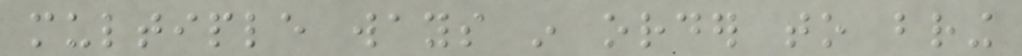multiple ways in order to bring
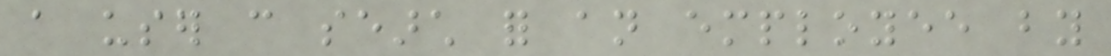a user can search for an employee by
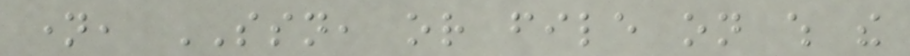name, SSN, or file on which the
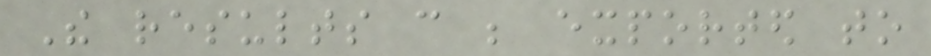The results can be exported to
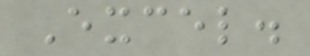Excel.
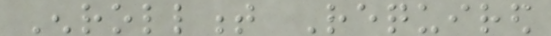Enrollment Required
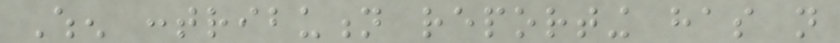When contribution reporting has not
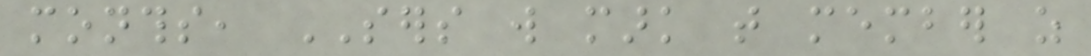months, SERS will mark that member as
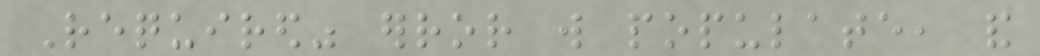Required" error will populate, and
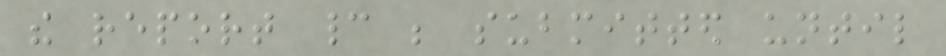the report cannot be submitted until
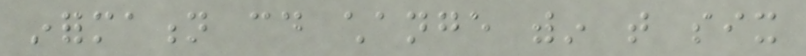information could change within that six
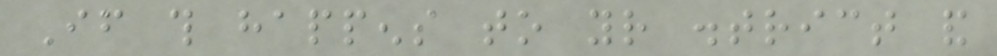If this happens to your district and
